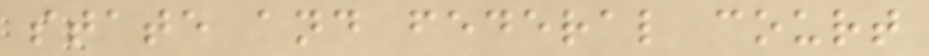state and federal court
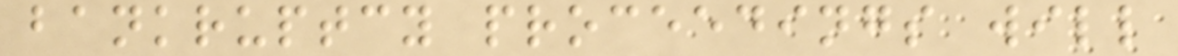bankruptcy proceedings will
